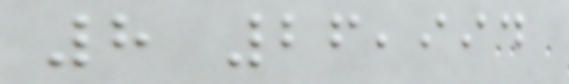8 26,994
